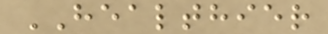HEALTHIER
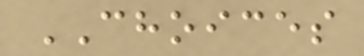CHOICES
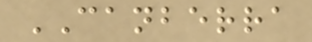CANBERRA
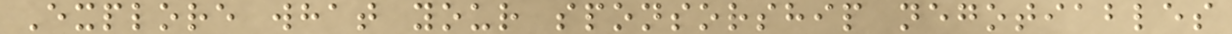Explore what your sponsorship negotiables
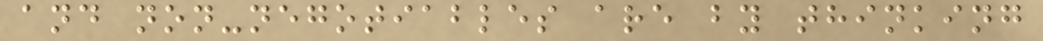and non-negotiables are by thinking
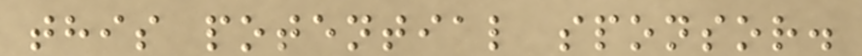this potential sponsor.
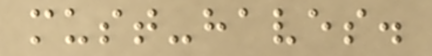must-haves.
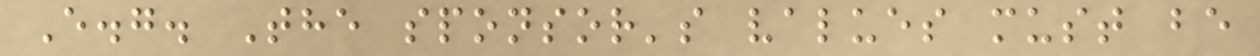E.g. The sponsor's values must be
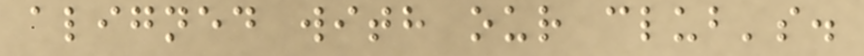aligned with our club's.
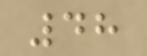48
